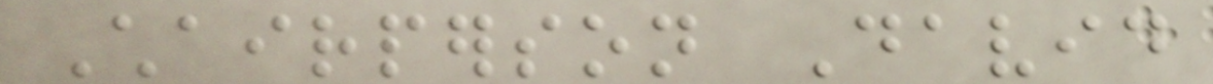Chairperson David
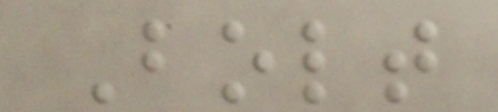Bolt
